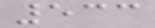533
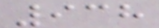938
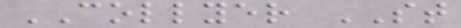COLLYER ST
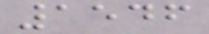1546
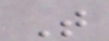T
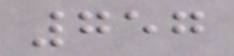757
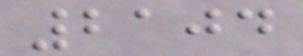2104
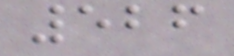526
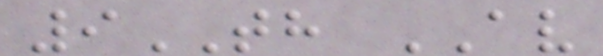9TH AV
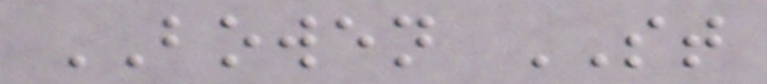BOWEN ST
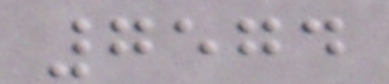7574
